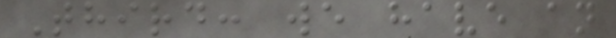Third: we have an
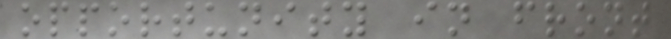opportunity in front
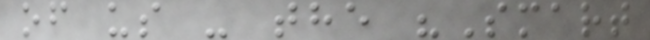of us - the "Smart
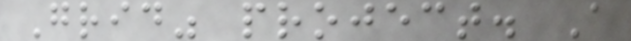Grid" project. A
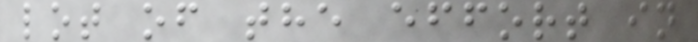lot of the effort in
